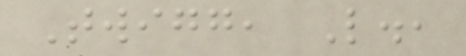Twigg, L.,
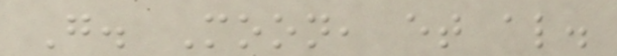G. Moon, et al.
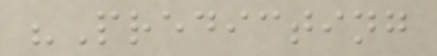"Predicting
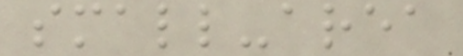small-area
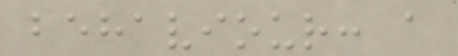behaviour: a
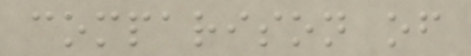comparison of
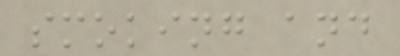smoking and
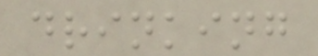drinking
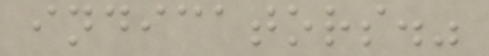indicators."
